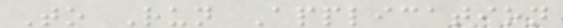To Run Application
